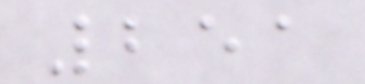251
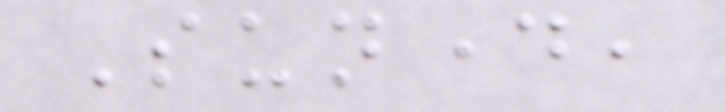Sunday,
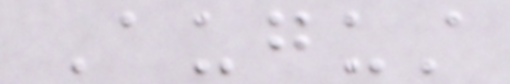August
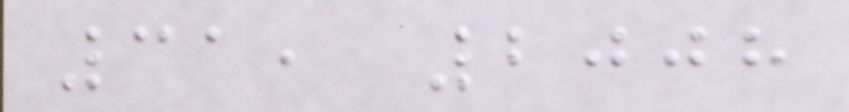31, 2008
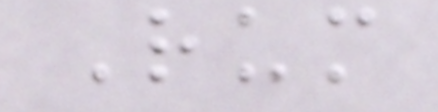Rum
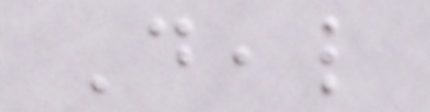Deal
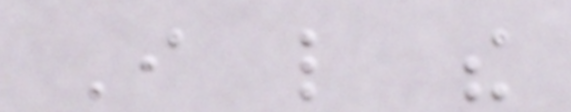I like the
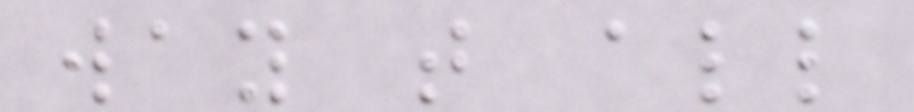way that all
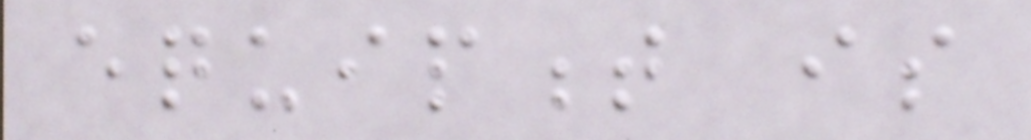equipment is
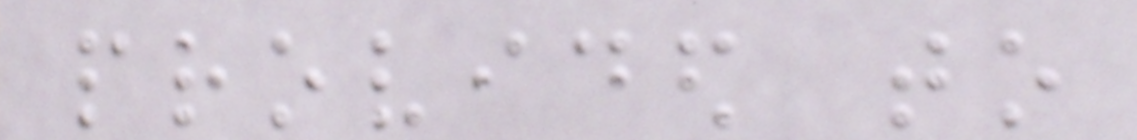provided to
